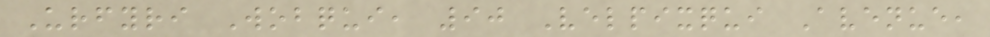Urfyri Wobqui, 90 Velpixqui Avenue,
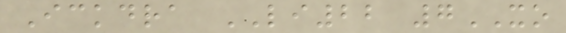Ickdra LI22 7XO
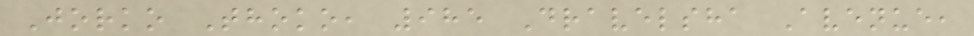Jorko Thoko, 985 Dravelsha Avenue,
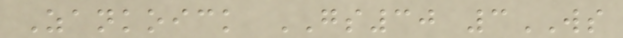Zankoick GS30 3WS
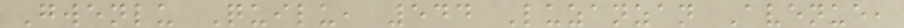Gwenlu Quilu, 544 Luzanzan Avenue,
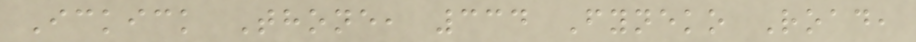Ickick Thone, 334 Fyneko Road,
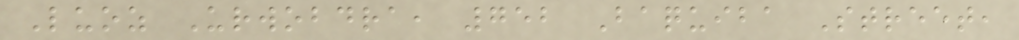Luoz Urwobdra, 752 Baquiba Street,
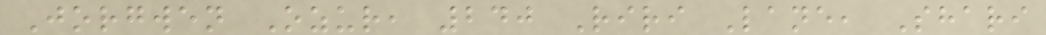Jorgwen Ozur, 240 Riri Lane, Shari
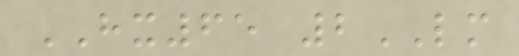HX65 2LM
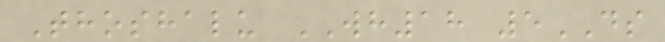Thoshalu WH18 5DS
